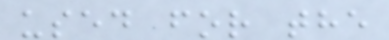used for the
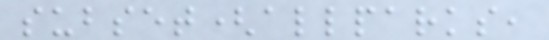subset(allparks,
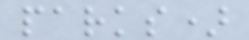parks)
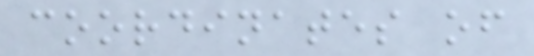coordinates of
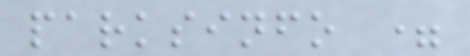parksinfo =
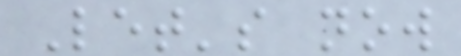Let's now
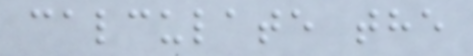calculate the
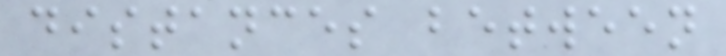distances between
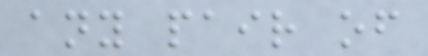any pair of
